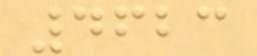4623
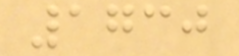1730
